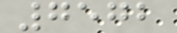7572
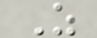Z
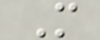M
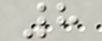8
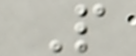P
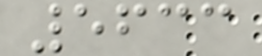5633
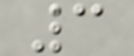3
